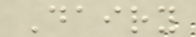Dairy
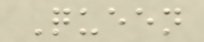Queen
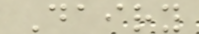Dairy
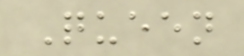Queen
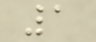1
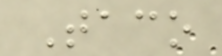Taco
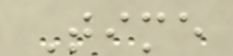Time
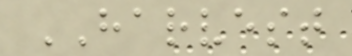HARVEST
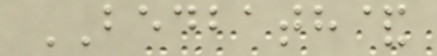BEDBATH&
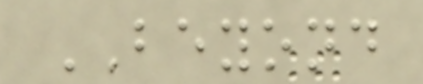BEYOND
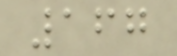167
